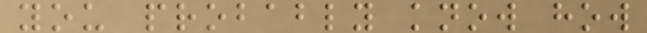you probably know how
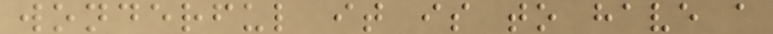wonderful it is to have a
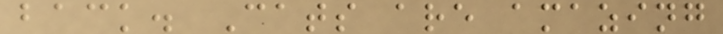back. Cats are amazing
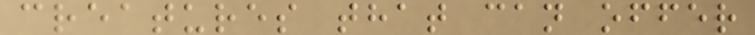creatures that can offer
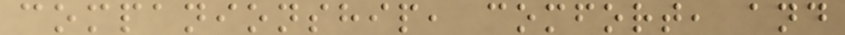companionship, comfort, and
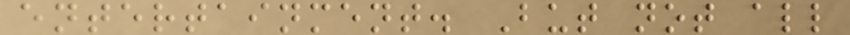entertainment. But not all
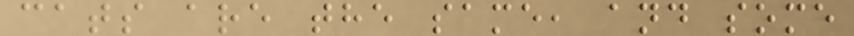cats are the same, and some
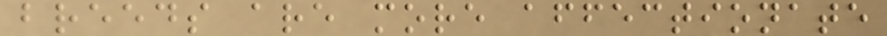breeds are more affectionate
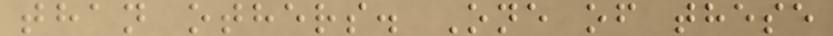than others. One of these
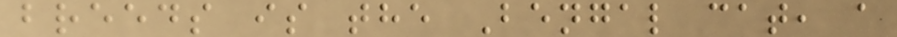breeds is the Bengal cat, a
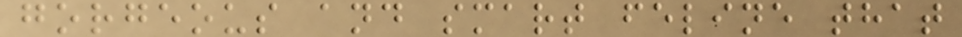gorgeous and smart feline that
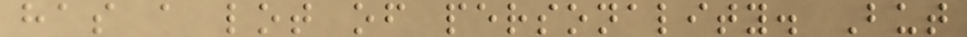has a lot of personality. But
